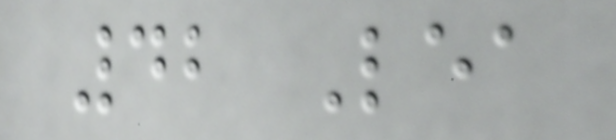42 Lea
